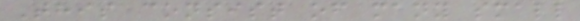This consist of many small
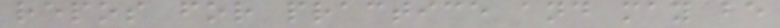repos for practice and may be
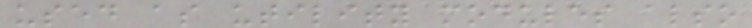used as utility modules also
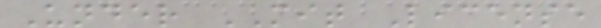Under MIT License
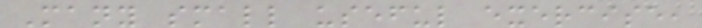Many small useful exercise,
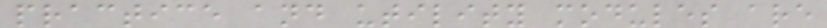practice and utility modules are
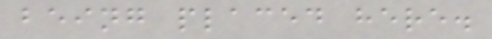being placed here.
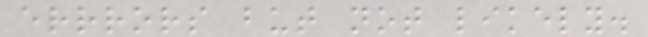errrors but not likely.
